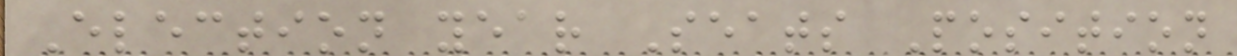Election year Seats Position
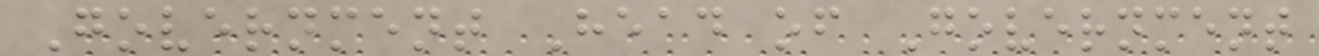Government Head of Government
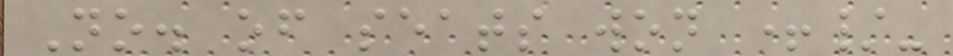No. of seats won +/-
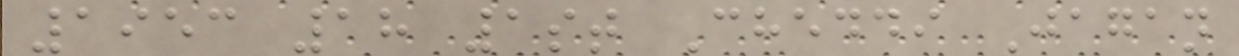1953 18 1st Cheddi Jagan
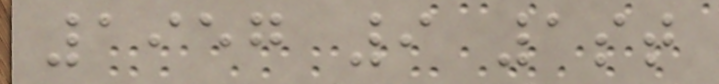1957 9 1st
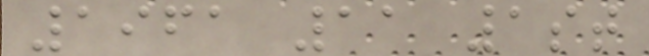1961 11 1st
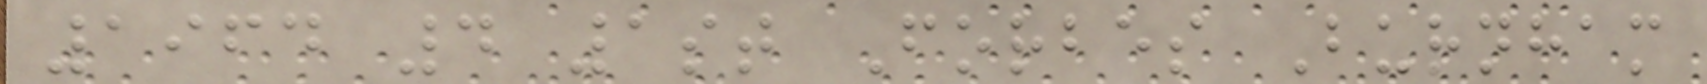1964 4 1st Forbes Burnham
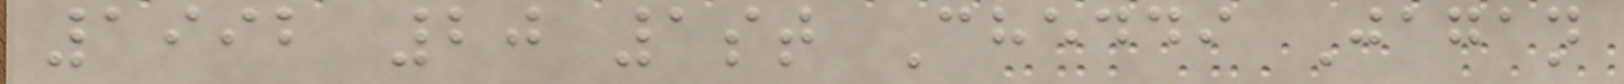1992 20 1st Cheddi Jagan
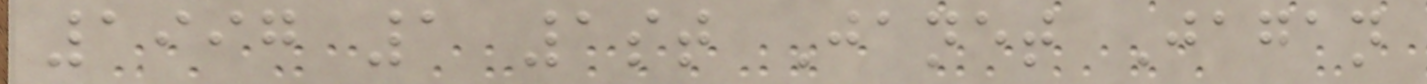1997 1 1st Janet Jagan
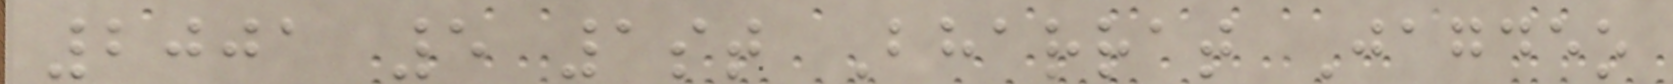2001 5 1st Bharrat Jagdeo
